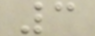3
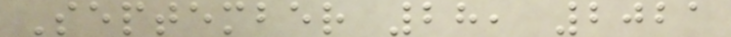September 28, 2021
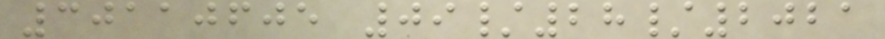30110605 09/28/2021
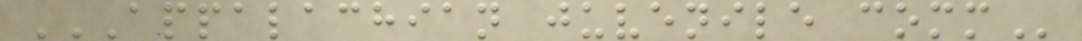APPALACHIAN JUVENILE COMM
